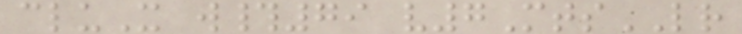cluX w#79 v7MtsLR
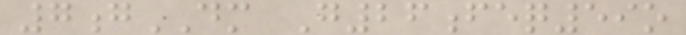7gDM G26feq59o
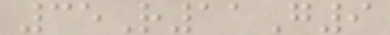35R11G9
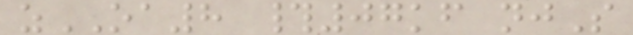zOA8 #07kf njS
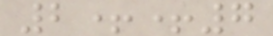2++7
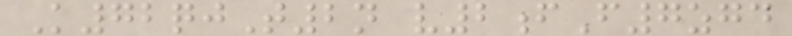K72qjT2n v2fF7zgd
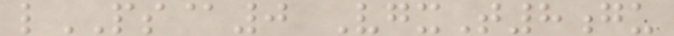lPS@0 VgxT8gu
